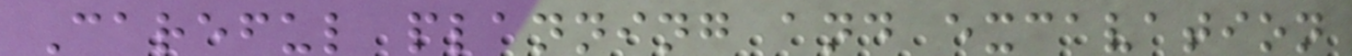Careful planning and excavation
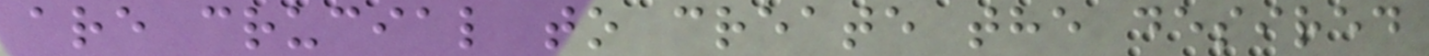are crucial to create the desired
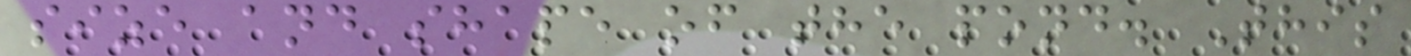size and shape of the pond. This
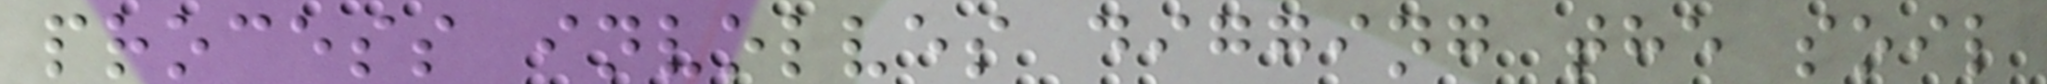process involves digging the soil
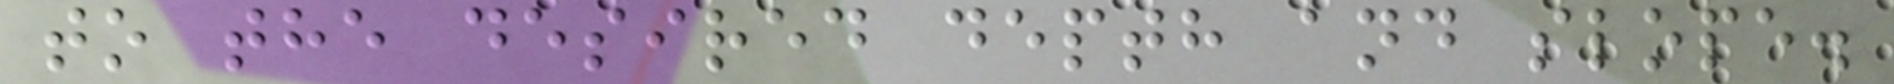to the desired depth and slope.
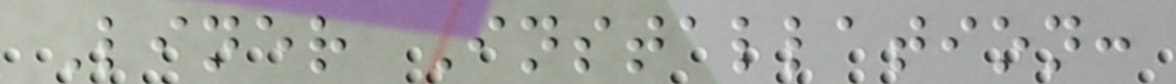Liner Installation:
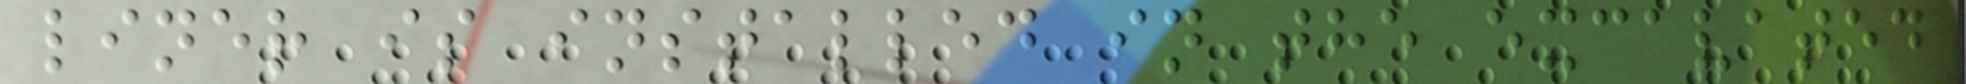liner is installed in the excavated
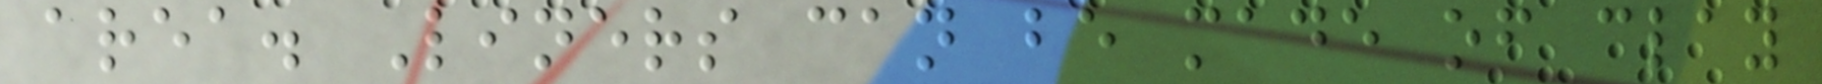area. Liners can be made of clay
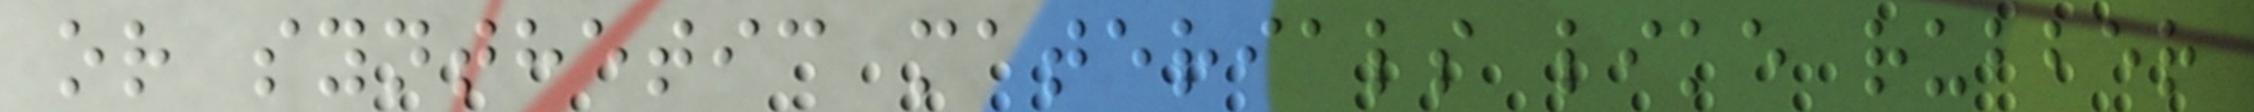or synthetic materials like rubber
